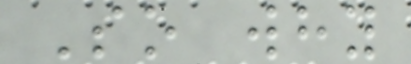So why
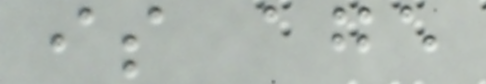is age
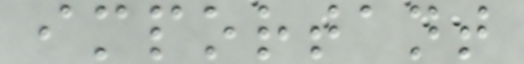important
